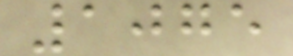1075
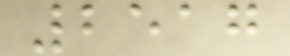2517
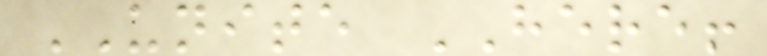UNITE HERE!
